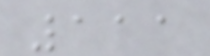111
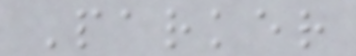Parker
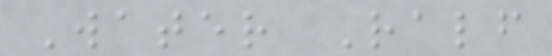Water Ralf
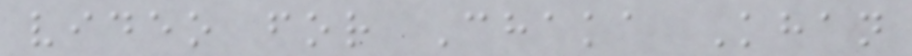video for Chaka Khan
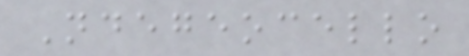Ndegeocello
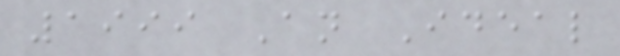1999 An Ideal
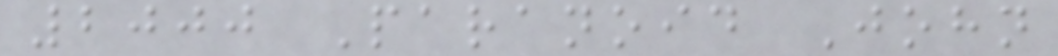2000 Paranoid John
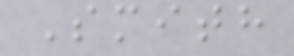Smith
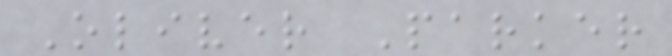Oliver Parker
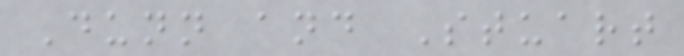Dunn and Stuart
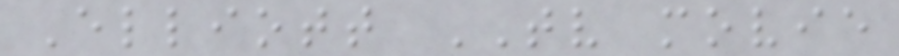Elliott TV movie
